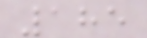185
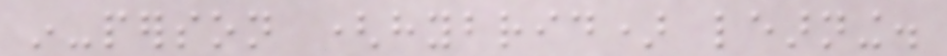in-person (hybrid) learning.
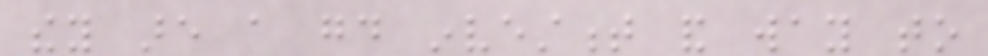they are a good investment and way to
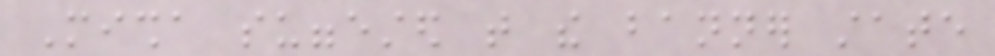Misha suggested that the banner state
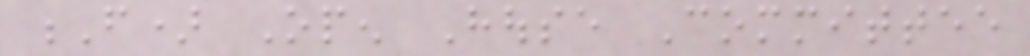F) Open House Committee
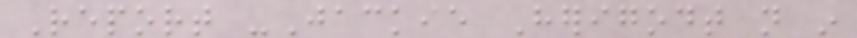Report -Jackie Herigodt not in
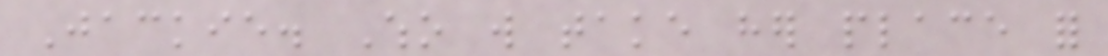Jackie. Who will take her place for
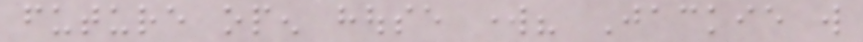future open house work? Jackie will
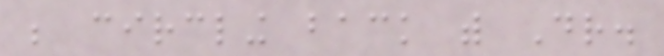be circling back with Dr.
